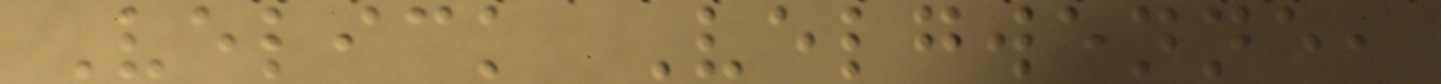Velick Velgwenne,
